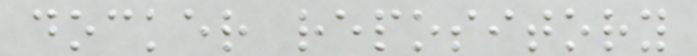docker repository
